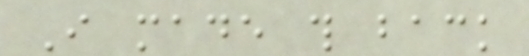I made this back
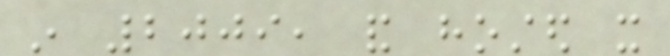in 2009, and hosted it
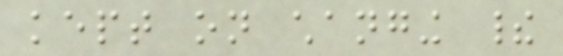kept on changing their
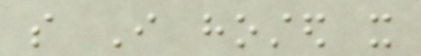so I hosted it
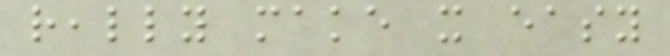really make it easy
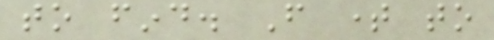to find. From time to
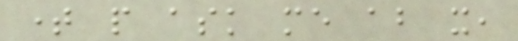time people ask me about it,
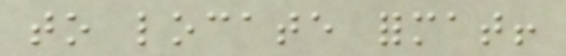to locate format!
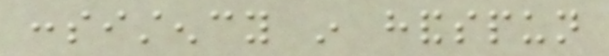consistency in handspun
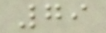79
